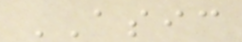ASIC
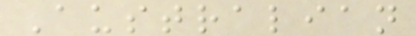Australian
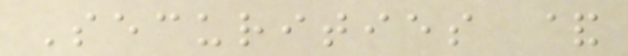Securities &
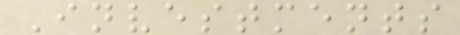Investments
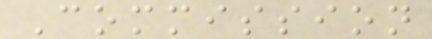Commission
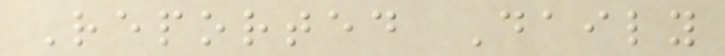Reported Daily
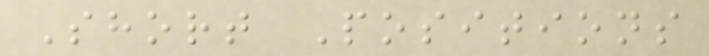Short Positions
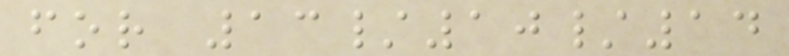for 13/10/14
